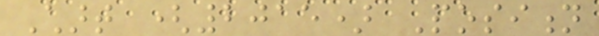Chart (2015) Position
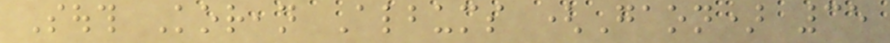South Korean Albums (Gaon) 35
